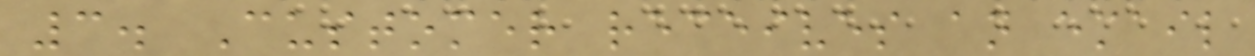3. Customer receives an email
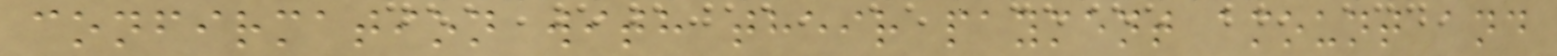confirmation with their payment amount and
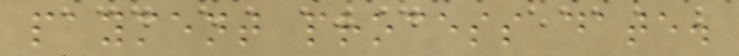payment process date.
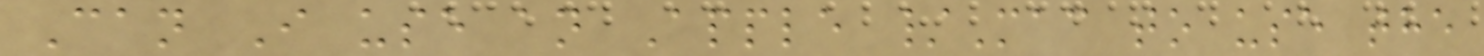Can I use an Apple /Mac to use the
